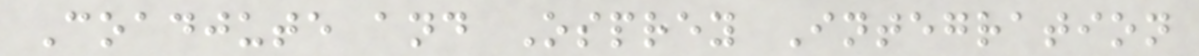Coadjute and Osprey Integration
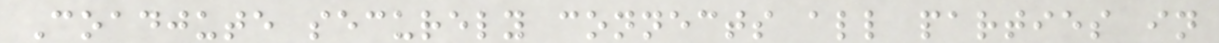Coadjute securely connects all parties in
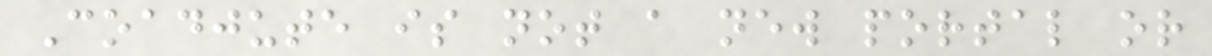Coadjute is not a new portal or
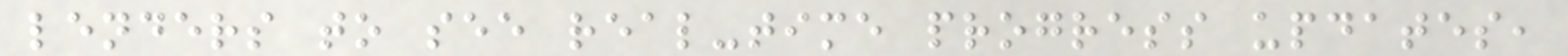lenders to see real-time progress updates,
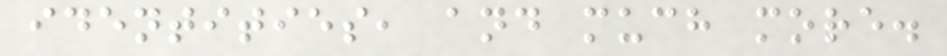identities, and much more.
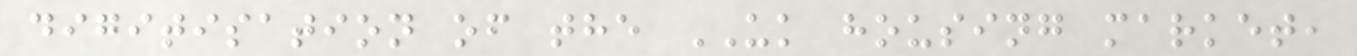digitisation of the UK housing market,
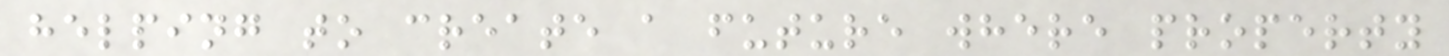helping to create a future where property
